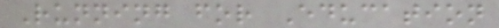Running for Education
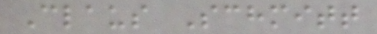Claus Schmitt
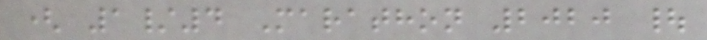( 1/4 Marathon 2020 |
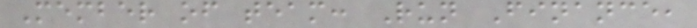Member of team: Run Finance,
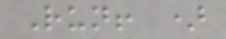Run! )
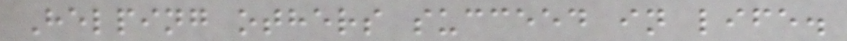Helping others succeed in life.
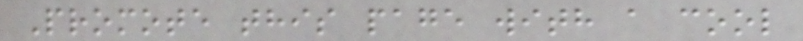Promote this page with a cool
